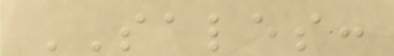SALES:
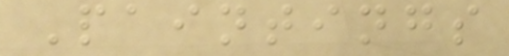Paintings
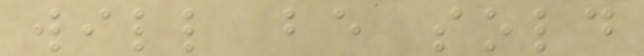will be sold
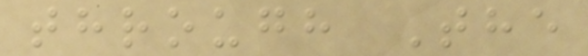through The
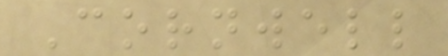Cornwell
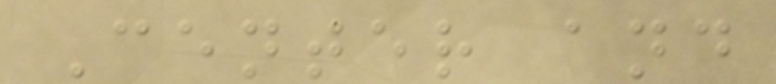Center and
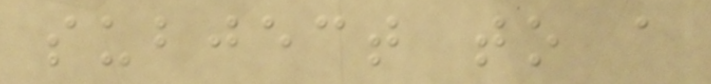subject to a
